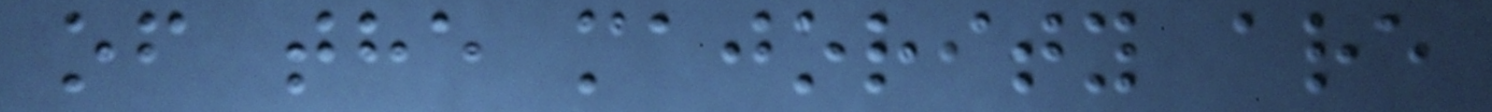of the majority are
